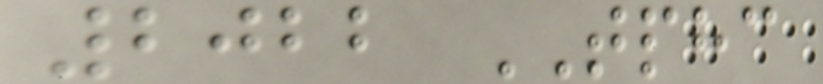2022 TPHC
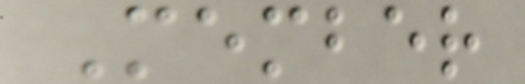Member
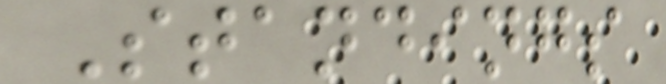Standings
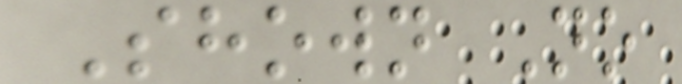Shown No
